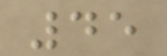45
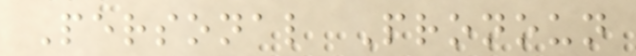Personal Pronoun
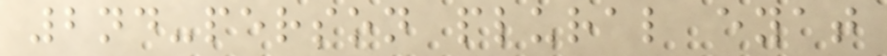2nd-person plural eyat
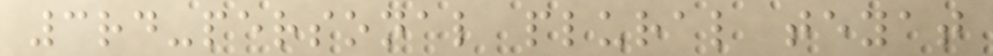3rd-personal plural teyat
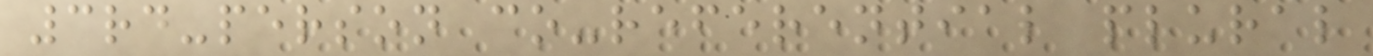3rd-person co-referential plural
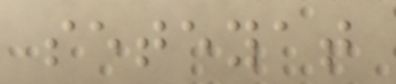seteyat
